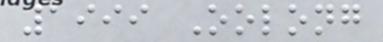1999 Oolong
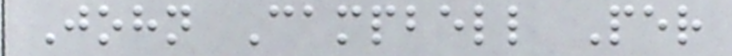John Campbell Per
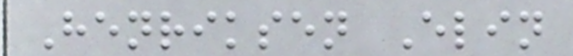Henriksen Elin
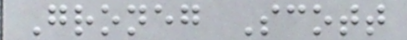Groneg Scott
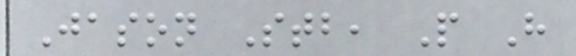Jason Stb, P H
